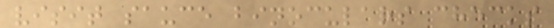visit sauce binoculars checks
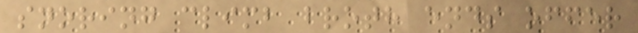snoring climb broth ends offer
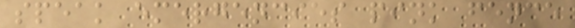speak emergencies pink fence
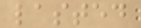lasted
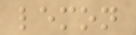lemon
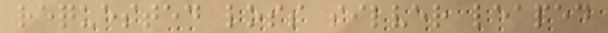requested loss silver leaped
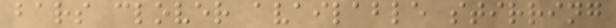bars clover available stirring
